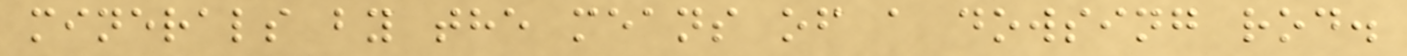minerals by the means of a dowsing rod.
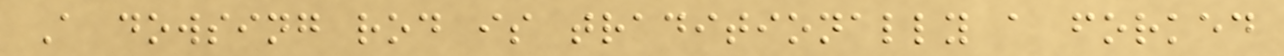A dowsing rod is traditionally a forked
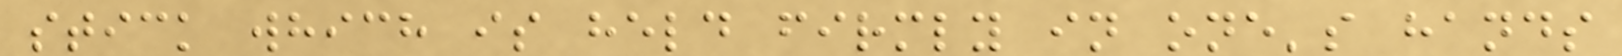stick which is held firmly in one's hands
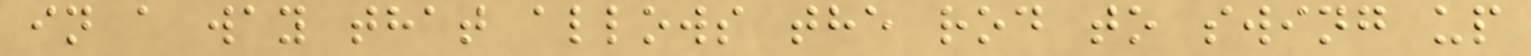in a way that allows the rod to swing up
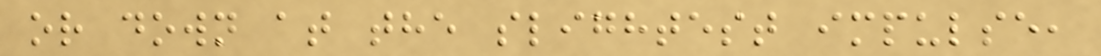or down at the slightest impulse,
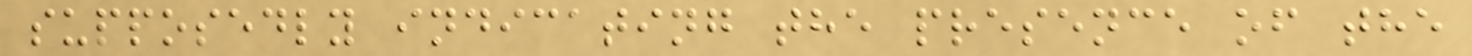supposedly indicating the presence of the
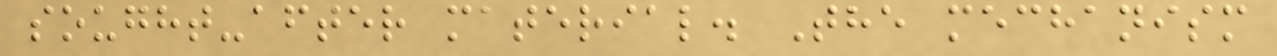sought-after material. The mechanism
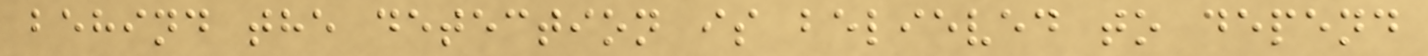behind the detection is believed to depend
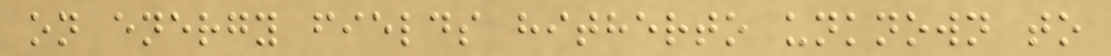on energy fields hitherto unknown to
